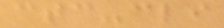ctc-cli
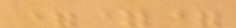===
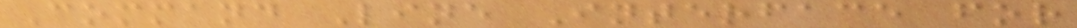Command Line Interface for
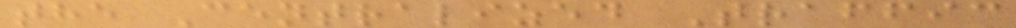the Centralized Traffic
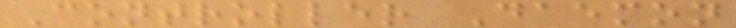Controller Daemon
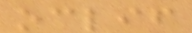oclif
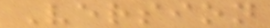Version
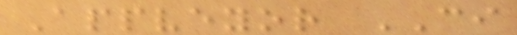Appveyor CI
